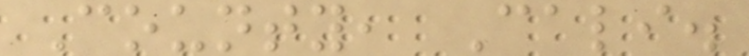County, Cali.
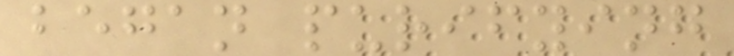began purifying
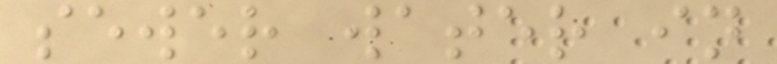sewer water in
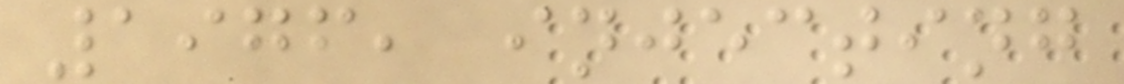1976, injecting
